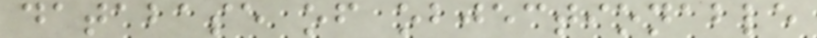database of objectionable
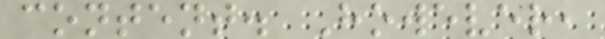content. However,
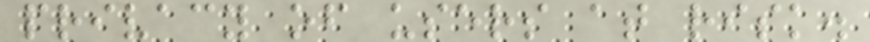privacy of users at risk.
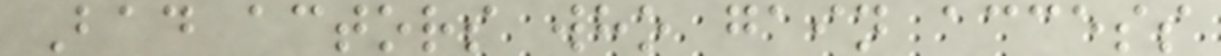Bad actors who gain access
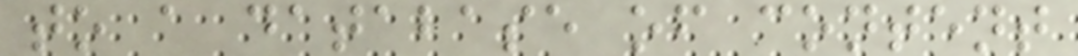to a database of content
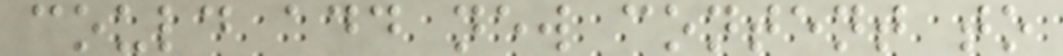could add new content to
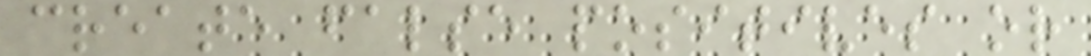create false positives or
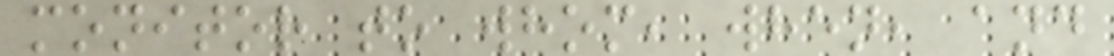monitor to whom, when, and
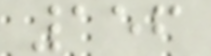156
